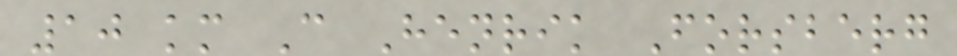10 km C Henrik Forsberg
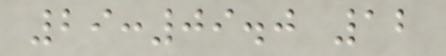29:09.0 12
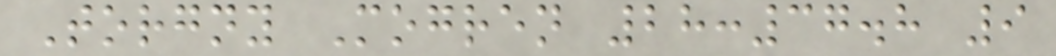Torgny Mogren 28:37.8 9
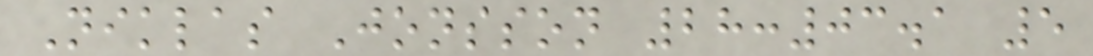Niklas Jonsson 28:03.1 5
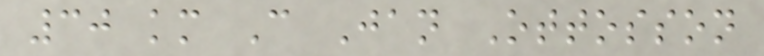30 km C Jan Ottosson
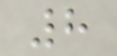8
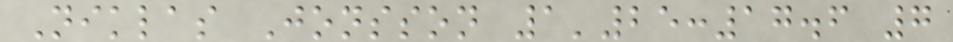Niklas Jonsson 1'25:17.6 7
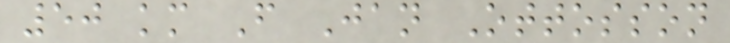50 km F Jan Ottosson
